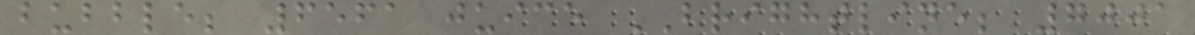bubble; 6561 juice BRIGHTLINE; 7001
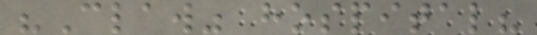"Claw" hospital?
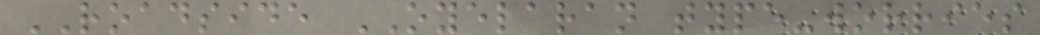ROADSIDE OYELARAN type-worries
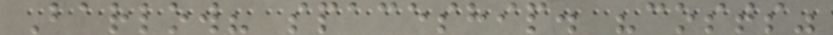Barlow? spaceship. "costs"
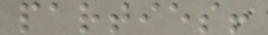parties!
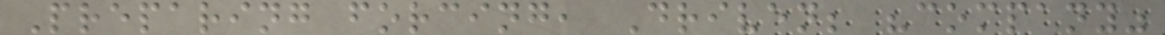Preparing forcing, Driven; "company"
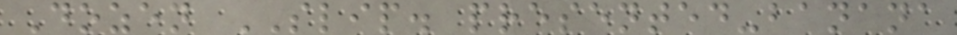Dozen SLIP. presented-banana
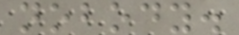nobody.
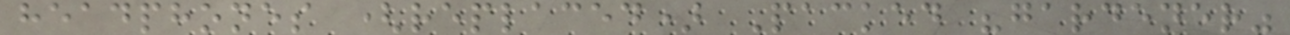headphones (replaced) Packed "gardener"
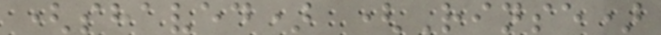(shaved) (Rinse)
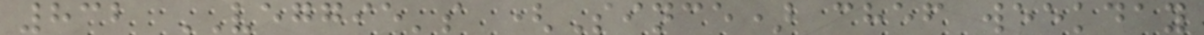832 VEGGIE's (Since) chef weekday
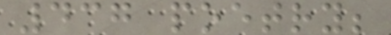437 poetry;
